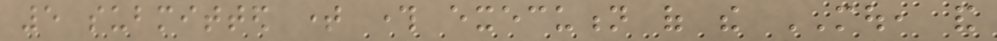5 submitted time through execution of the MOU, and
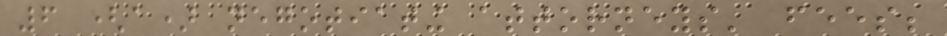6 (a) negotiating attorneys' fees;
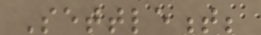Settlement;
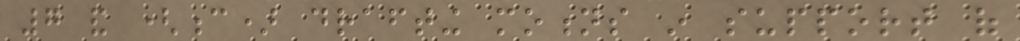7 and (c) drafting motions in support of
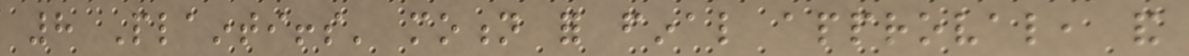8 Plaintiffs' motion for final approval, and
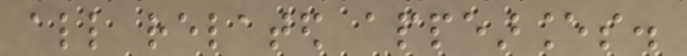all related appearances.
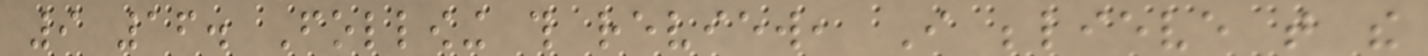9 16. Following this review, I believe that the
